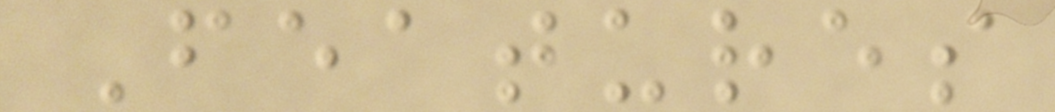Features
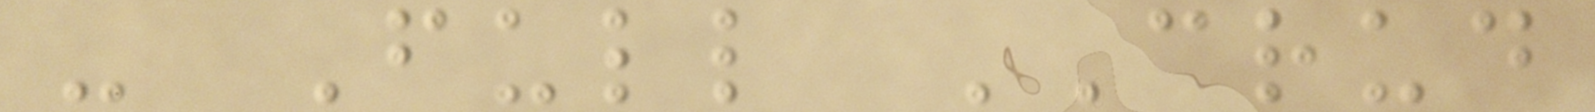- Full CRUD
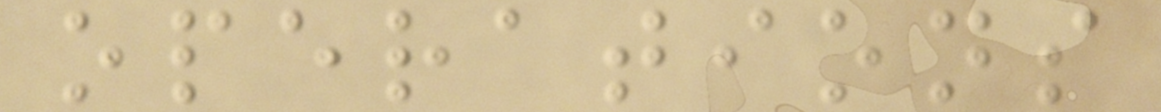operations
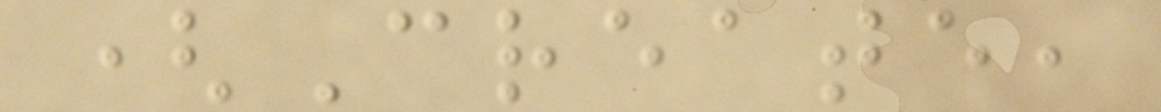(Create,
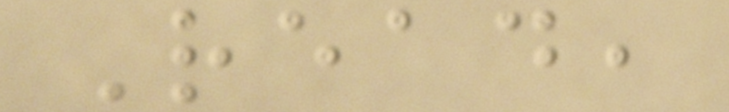Read,
